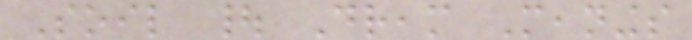Soil | Dream Meanings
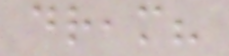dream?
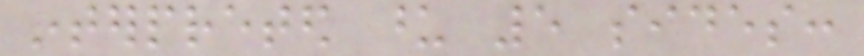interpreted upon 5 sides:
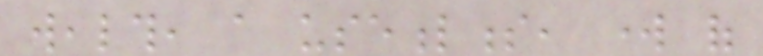wealth, a usefulness, work of
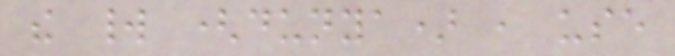the world (dunya) , use
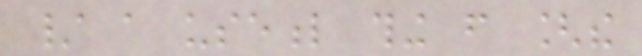/ a useful thing from [the
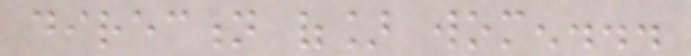direction of] women...
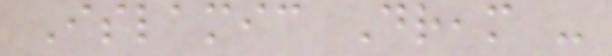Islamic Dream -
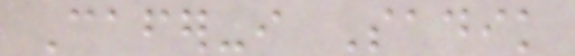Cafer-i Sadik
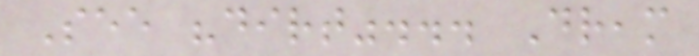See "dirt"... Dream
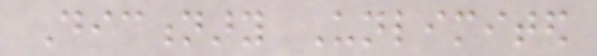Dictionary Unlimited
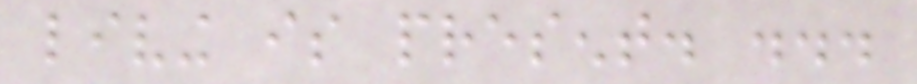living is present. ...
